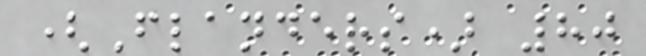(Flanders) 80
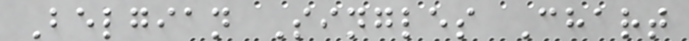Belgian Singles Chart
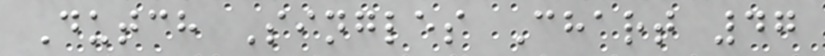Dutch Singles Chart 47
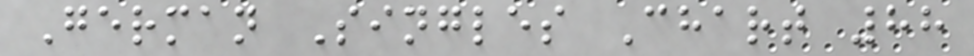German Singles Chart 88
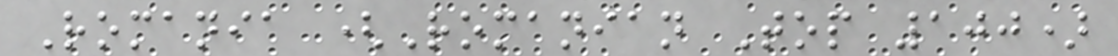Romania (Romanian Top 100)
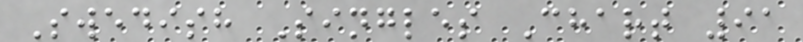Swedish Singles Chart 91
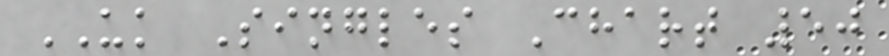UK Singles Chart 50
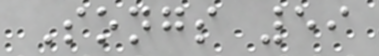Songs 59
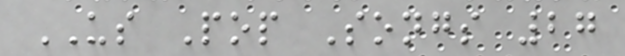US Pop Songs 27
